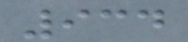934
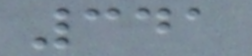341
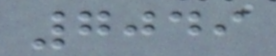7049
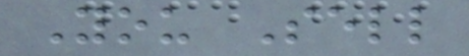You Sell
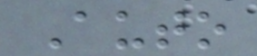Auto
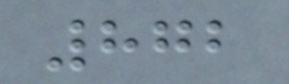872
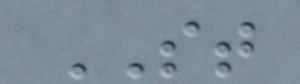ST
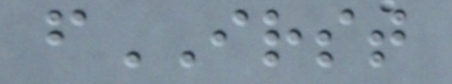fIRST
